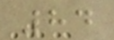84
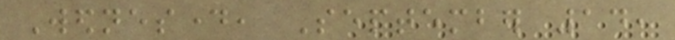Wednesday, September 14,
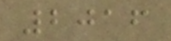2016
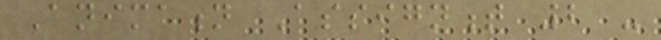Animation Assignment 2 -
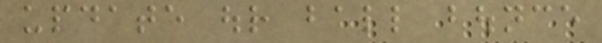update our ball bounce
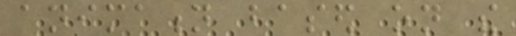animation based on the
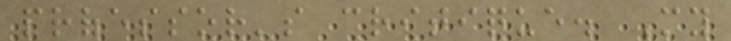professor's critique. My
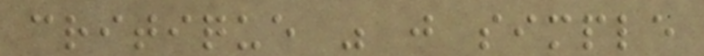critique was just simple
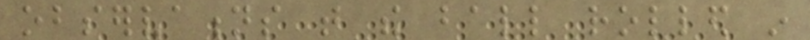observations that the ball rolled in
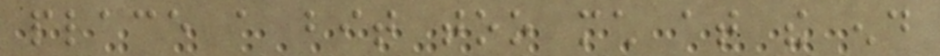place a bit too much at the end
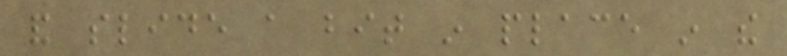and slide a bit in place in the
